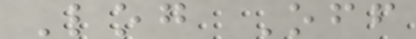Log Off
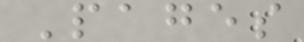Pages
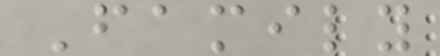Family
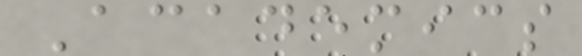Academics
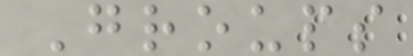Groups
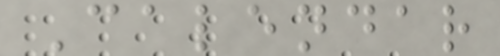Calendar
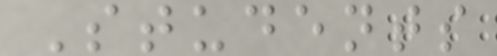Students
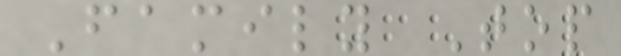Family Top
